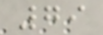79
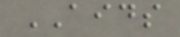AIDS
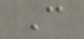C
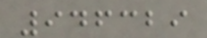946329
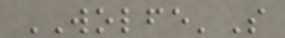WOLFE'S
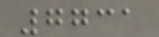7731
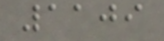1109
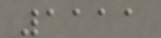1111
